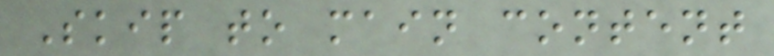Skip to main content
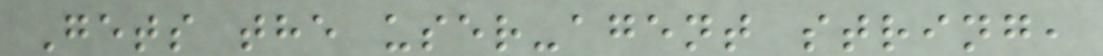Gets the user-agent string,
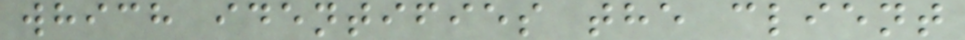which identifies the client
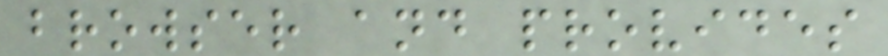browser and provides
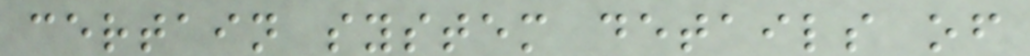certain system details of
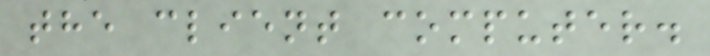the client computer.
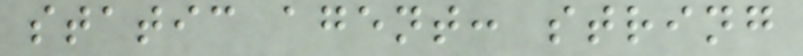static agent: string
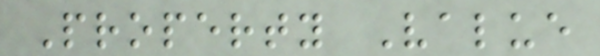Property Value
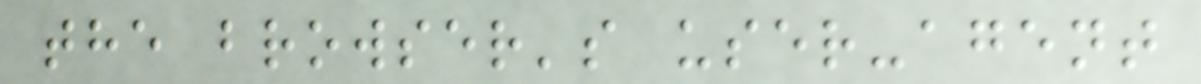the browser's user-agent
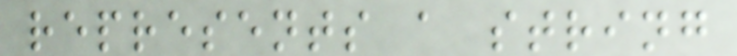represents a string
